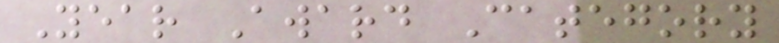Year Award Category
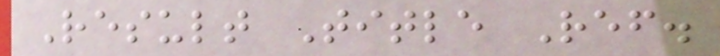Result Title Ref.
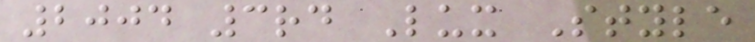2004 3rd Lux Style
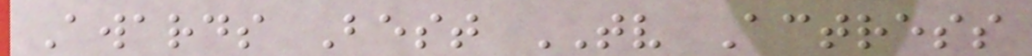Awards Best TV Actress
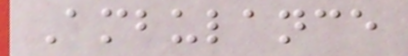Ambulance
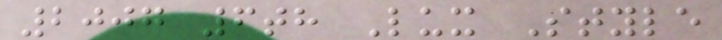2007 6th Lux Style
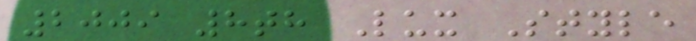2009 8th Lux Style
